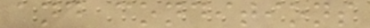and conditions
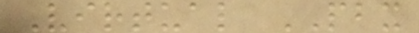Virtual PBX
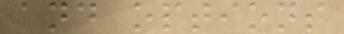and options
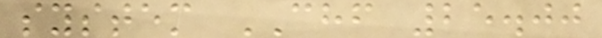system CHF 25.00
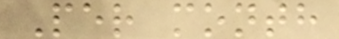Per month
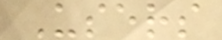Users
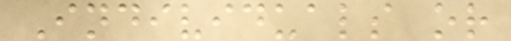Individuals or
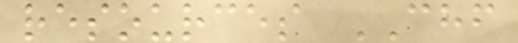resources CHF
